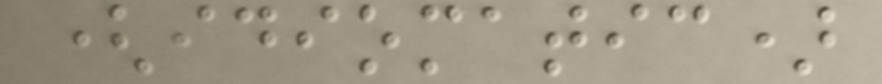(idiomatic)
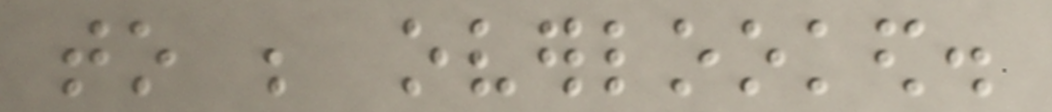to be overlooked.
